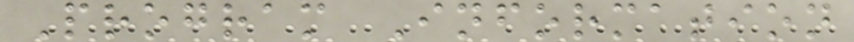Program Information
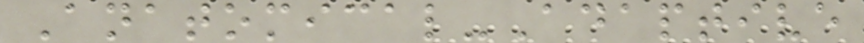Anatomical-Adaptive
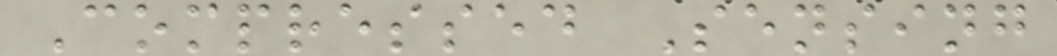Compressed Sensing
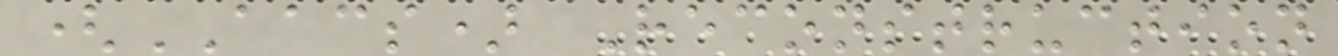(AACS) Reconstruction
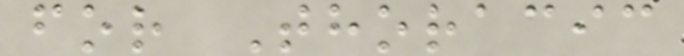for Thoracic
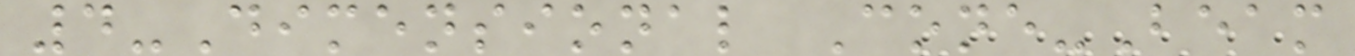4-Dimensional Cone-Beam
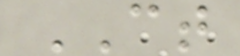CT
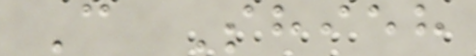C Shieh
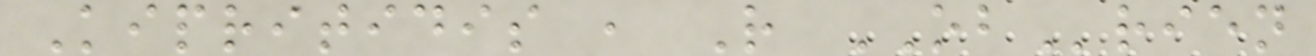Kipritidis , R OBrien
